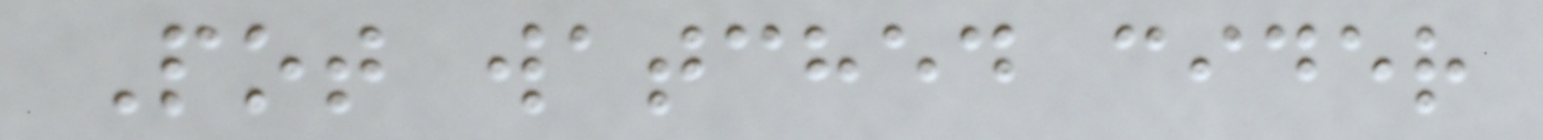Pot watched cider
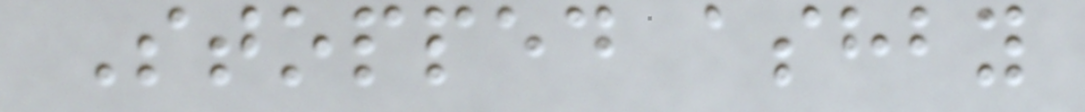Stopped ashby
